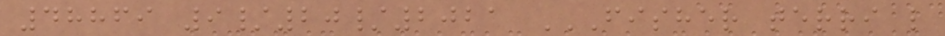48869 9/20/2021 FISHER TERRI L
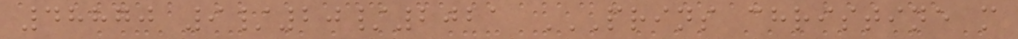48870 9/20/2021 PRINS CHRISTINE M
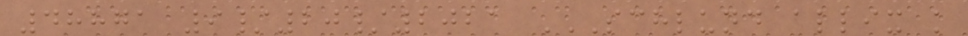48871 9/20/2021 SCHLUND ALLIX K
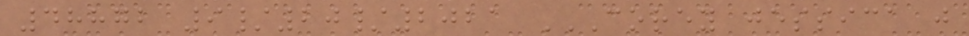48872 9/20/2021 COREY JESSICA J
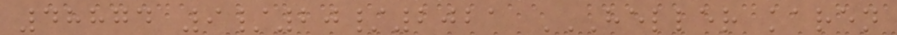48874 9/20/2021 HELLER KAREN
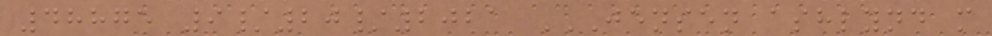48875 9/20/2021 JENSEN ASHLYND M
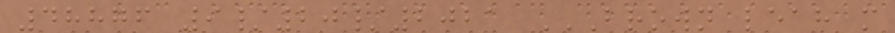48876 9/20/2021 BROWN LEAH M
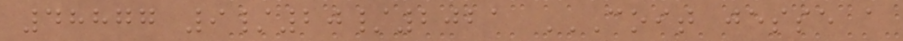48877 9/20/2021 COIT JESSE A
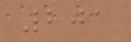201
